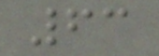63
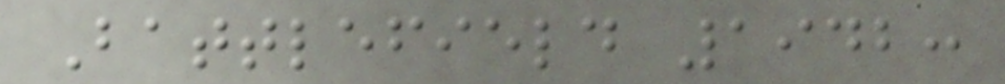Battlefield 1942:
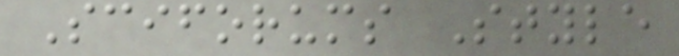Sciforums Style
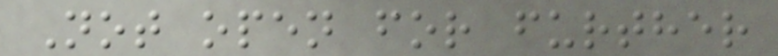Not open for further
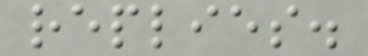replies.
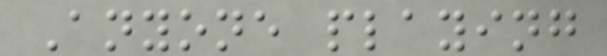Anyone playing
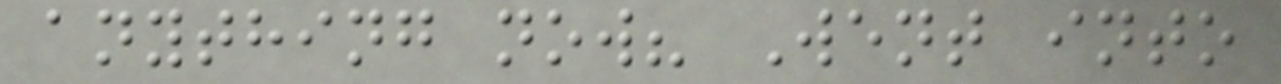anything now? Went into
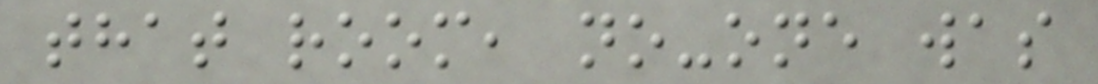that room, no-one was
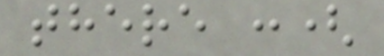there :(
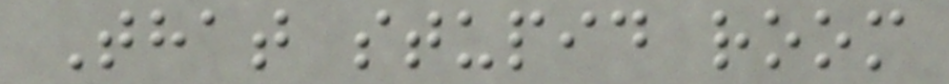That stupid room
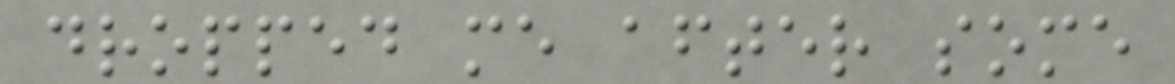dropped me after some
